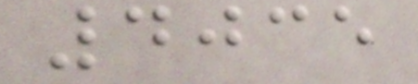4035
